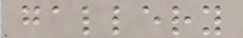gallery
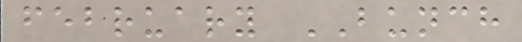february BUNCH
